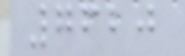7620
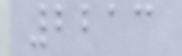2213
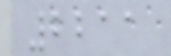2211
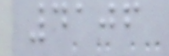4106
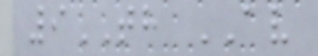9TH AV
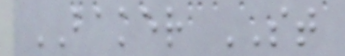BAKER ST
